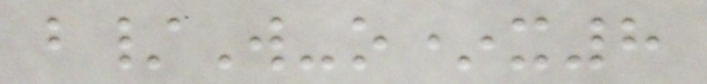b/W-o*x8
